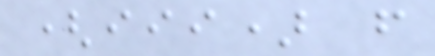(iii) from
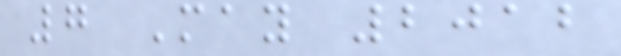7 May 2012
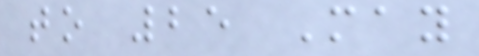to 25 May
